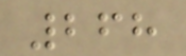268
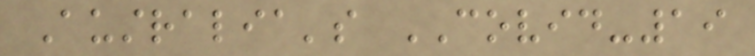Australia's COVID-19
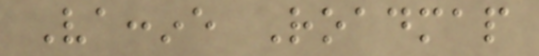Vaccine Roadmap
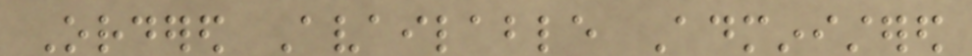Ordered Available Administered
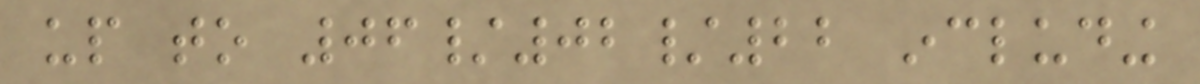up to 06/02/22 including
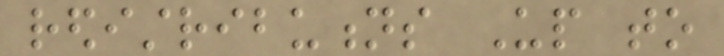redistributions Up to
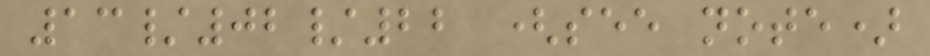13/02/22 (see note)
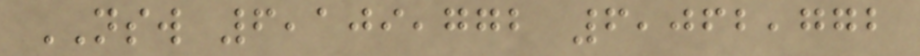NSW 6,109,772 6,062,772
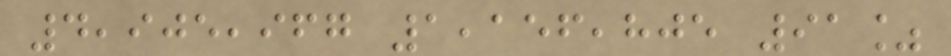4,905,967 1,156,805 91%
